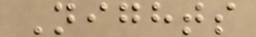Nights
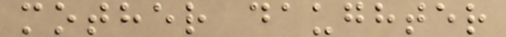mother daughter
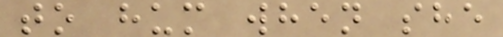to hum when she
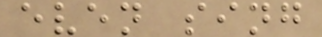even sing
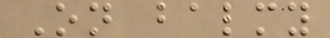On balmy
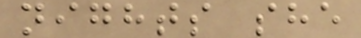nights she
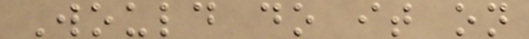Would do it on
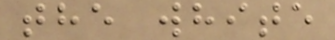the white
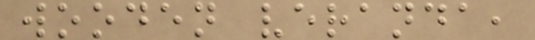wooden veranda,
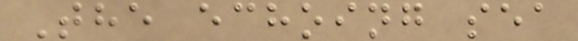The echoing sea
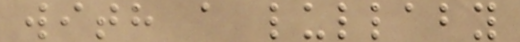with a lullaby
